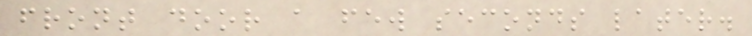front door a few seconds later.
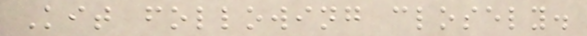Kit following closely.
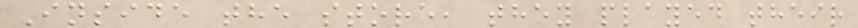Inside the store, they played their
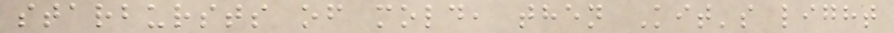starbursts of mold, then Kit's light
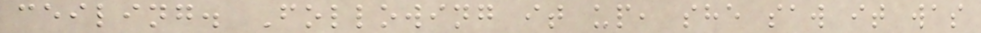ceiling. Following it up, she saw it was
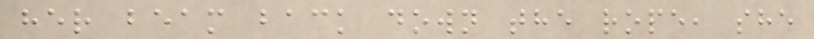her beam back down the rope, she
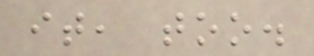it, too.
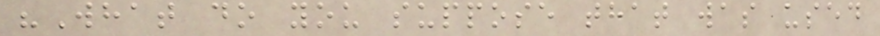"What do you suppose that was used
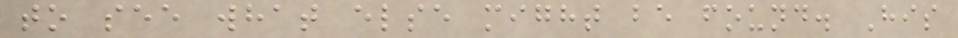to see what else might be found. His
